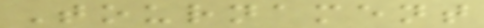Tournament
